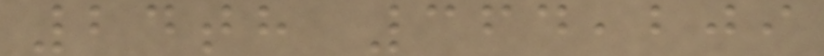24th 364,209
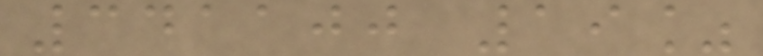341100 19%
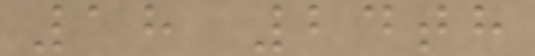18 24th
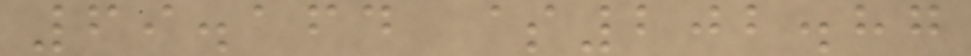69.164 $202.87
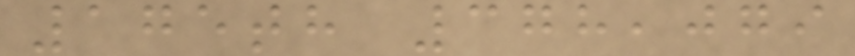175th 378,079
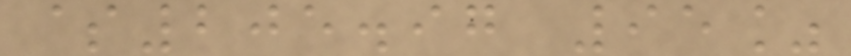$205.97 95%
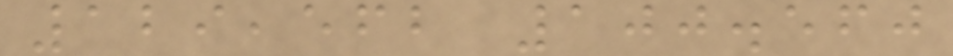129,562 100.560
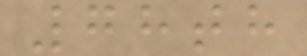78th
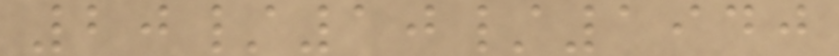20/10/1940
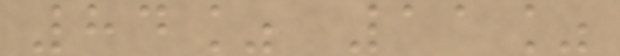84% 11%
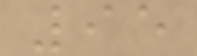95
